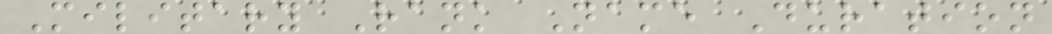Military Rank Name Duration
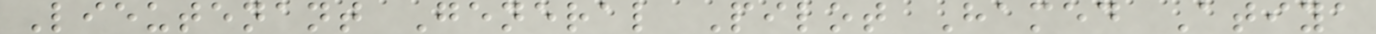Lieutenant General Pilot Hamed Atiya
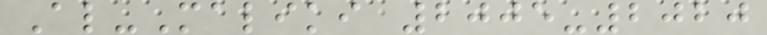Al-Maliki 2005-2020
